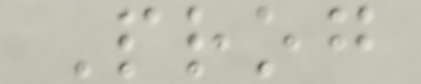Prog
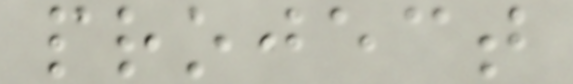project
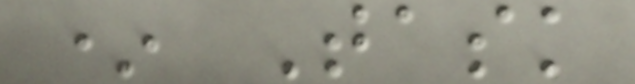* Task
